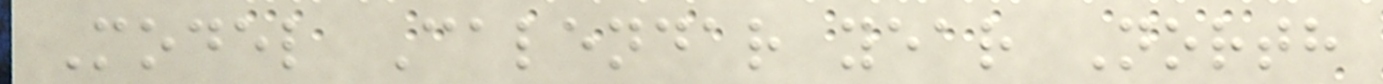Model Calendar year North
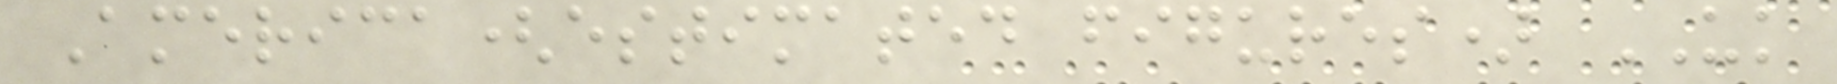America(estimated figures) UK
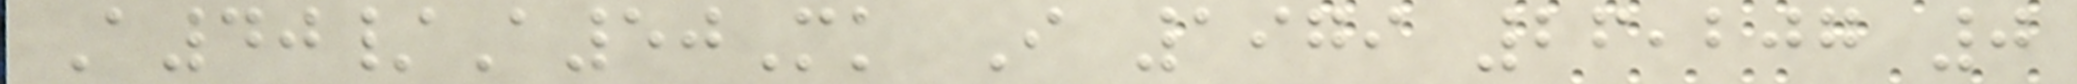A40/A50Mk I 1979 26,207 0
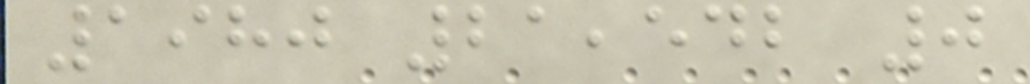1980 21,542 0
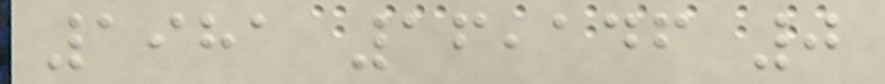1981 16,146 0
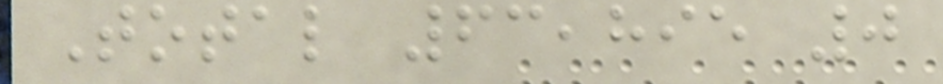Total 63,895 0
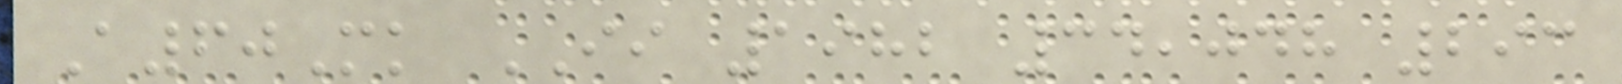A60Mk II 1982 34,048 293
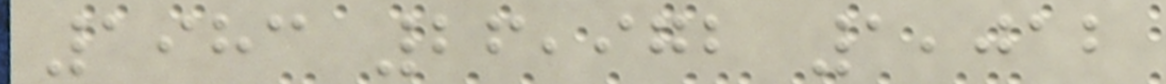1983 26,972 1,012
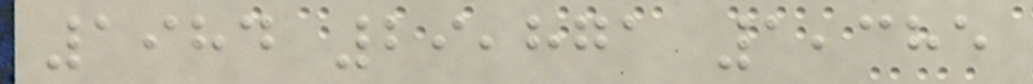1984 29,871 1,385
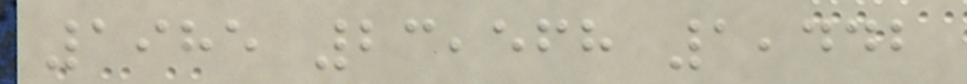1985 23,568 1,442
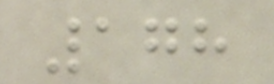178
